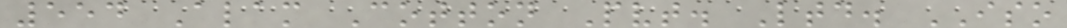554 Alam Cotton Pvt. Ltd. ISO
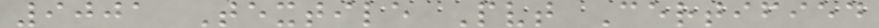9001 Textile Pvt Certified
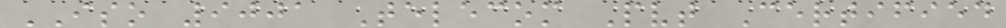ISO 9001 Telecom Pvt Certified
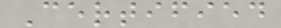Certified
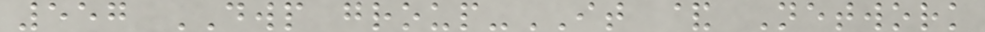557 DWP group-IT & Network
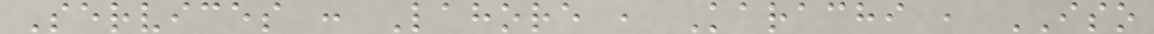Services : Lahore , Karachi , ISO
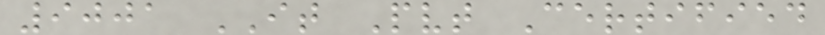9001 IT Pvt Certified
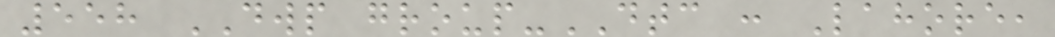558 DWP group-DTC : Lahore,
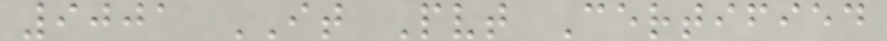9001 IT Pvt Certified
